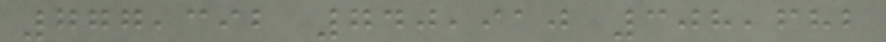777,392 740,910 308,682
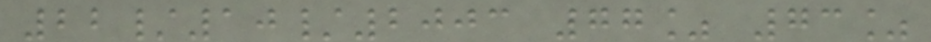22/10/2003 77% 73%
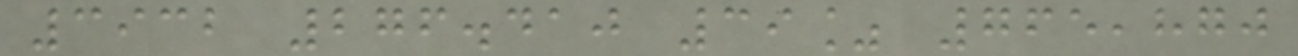3932 276.410 39% 765,870
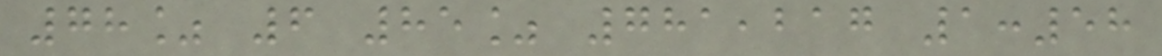78% 6 85% 781,217 1:58
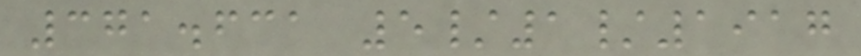371.631 5/1/1917
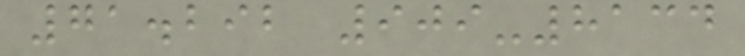71.292 909-8134
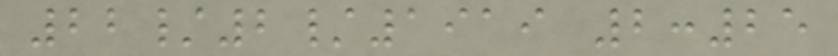22/2/1919 2:25
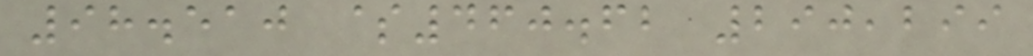98.510 $460.62 290,299
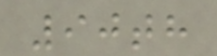90th
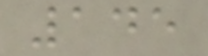145
